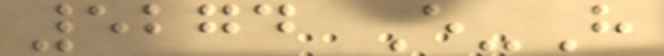5274 E-H
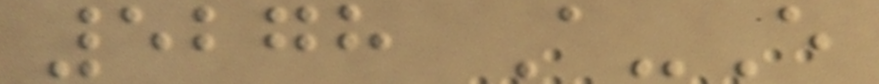5278 A-E
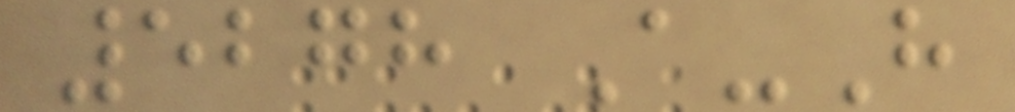5278 A-H
